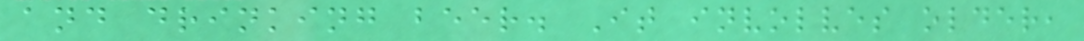and drinking beer. It involves older,
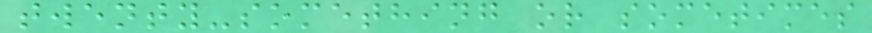twenty-something or sometimes
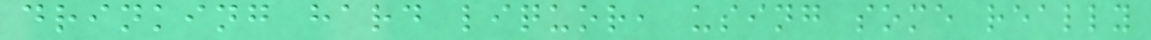drinking hard liquor, using some really
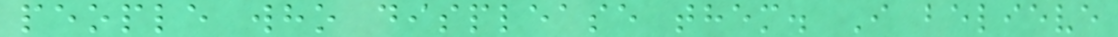people who displease them. I believe
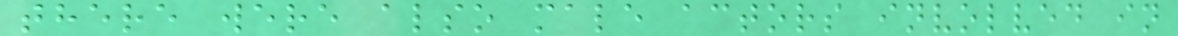there were also male actors involved in
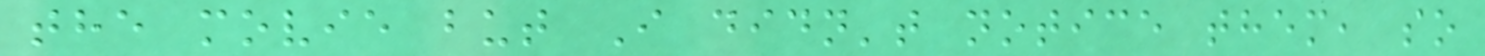the movie but I didn't notice them, so
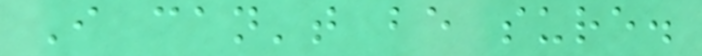I can't be sure.
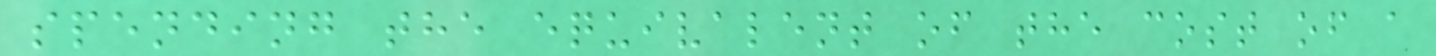spending the equivalent of the cost of a
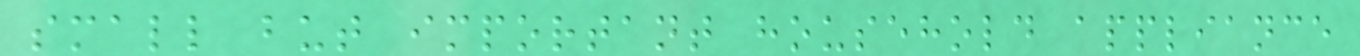small but important household appliance
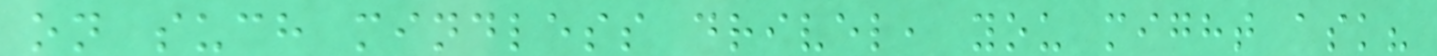on such mindless drivel, you might ask?
